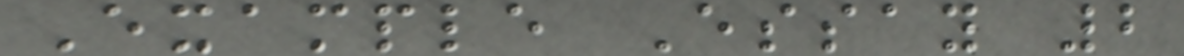Example Essay 2
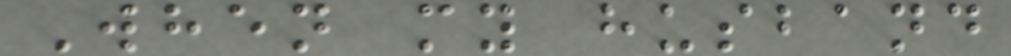When my husband
